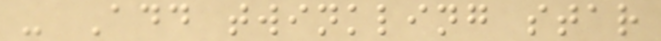- Add twinkling star
